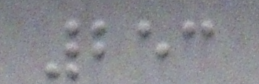253
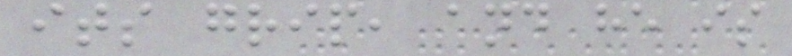its grip, and he is
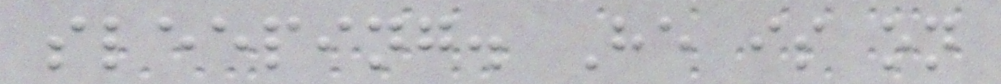sleeping. He is on
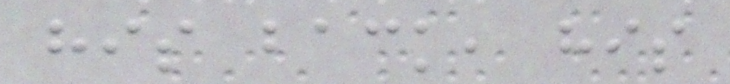his back, his
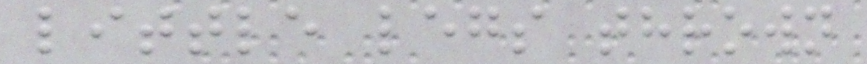little legs thrown
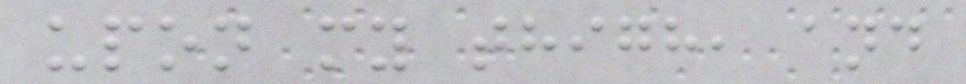upon my thigh, and
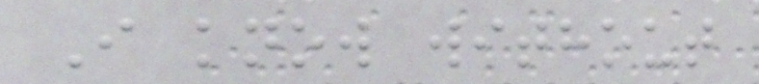I know without
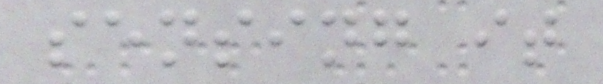sensing it
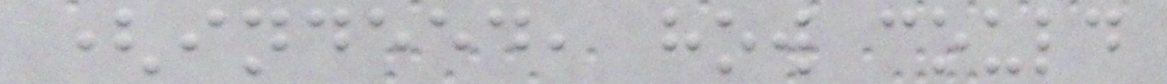(indeed, how could
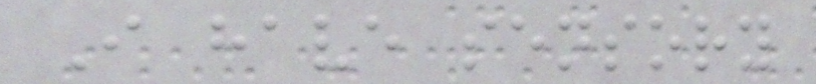I have sensory
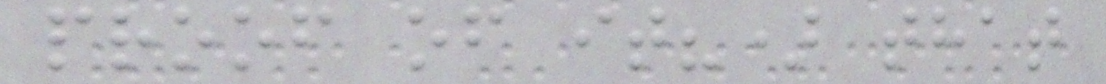proof of it?) that
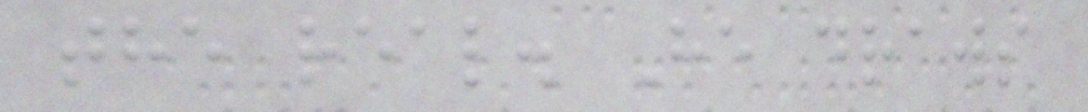the real. He draws
